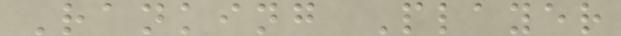Ranking Player
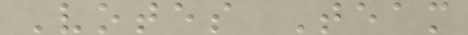Votes Team
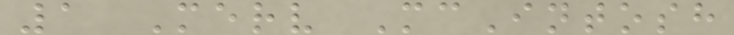1 Merv McIntosh
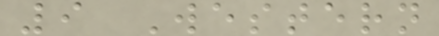9 Western
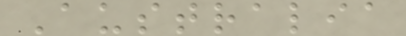Australia
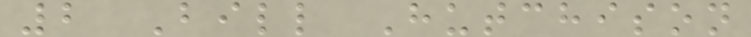2 Bill Hutchison
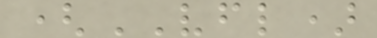(VFL)
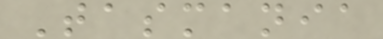Tasmania
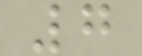7
